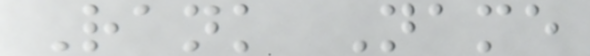Rank Name
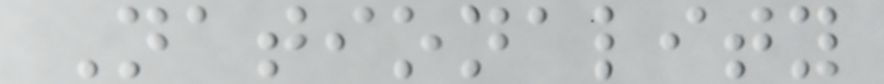Nationality
